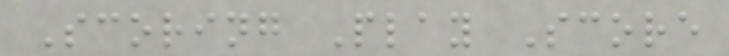Scoring Play Score
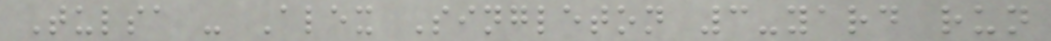Tulsa - Alex Singleton 3-yard run
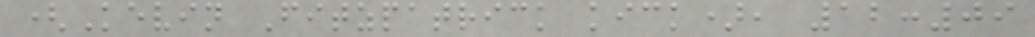(Kevin Fitzpatrick kick), 12:09
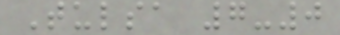Tulsa 7-0
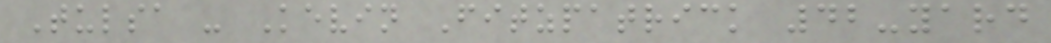Tulsa - Kevin Fitzpatrick 42-yard
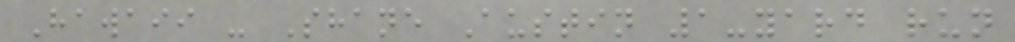Hawaii - Shane Austin 1-yard run
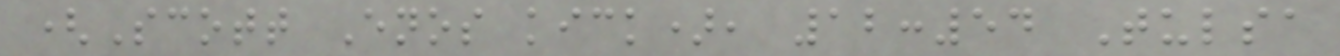(Scott Enos kick), 12:54 Tulsa
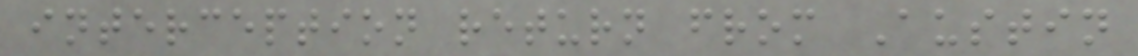interception return from Austin
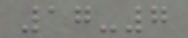17-7
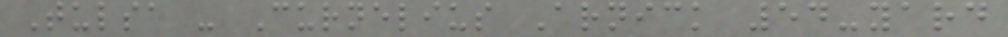Tulsa - Curnelius Arnick 54-yard
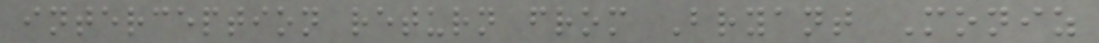interception return from Bryant Moniz
